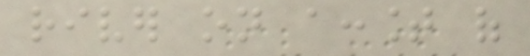river on account of
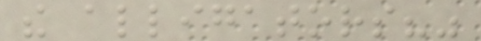the alligators?"
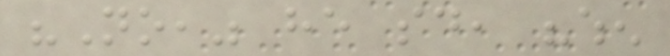"No," he said, "when
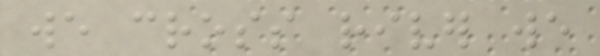we cross river we
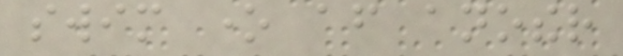swim one after another
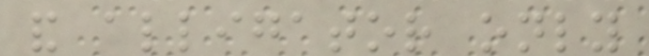and alligator only
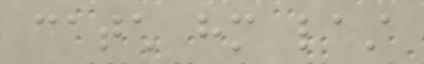catch him last
